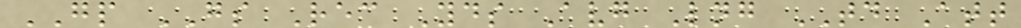GP GS Rec Yds Avg Lng TD Att
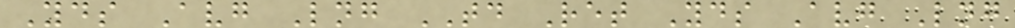Yds Avg Lng TD Ret Yds Avg Lng
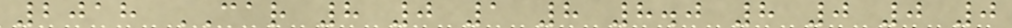2018 CAR 8 0 1 8 8.0 8 0 0 0
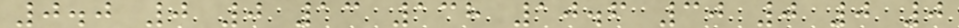0.0 0 0 13 138 10.6 30 0 0 0
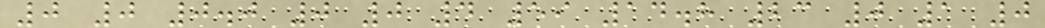0 0 0.0 0 0 4 59 14.8 23 0 1 0
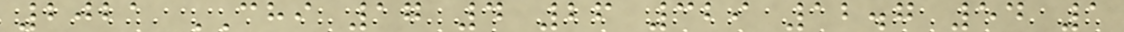2021 CHI 17 4 26 329 12.7 54 1
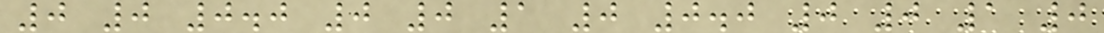0 0 0.0 0 0 1 0 0.0 0 0 1 0
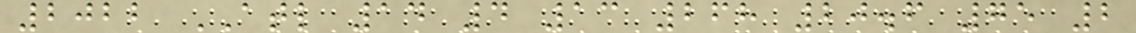2022 ATL 14 4 13 268 20.6 75 2
